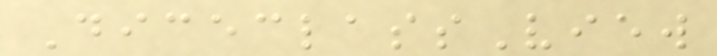DiceclassView
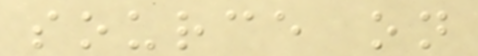source on
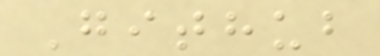Github
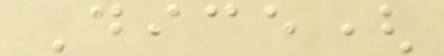Dice(
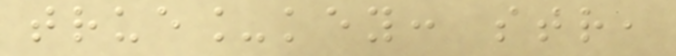true_key: str,
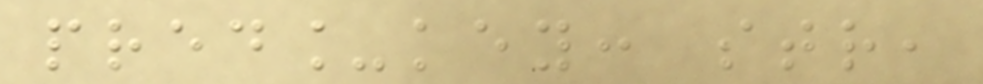pred_key: str,
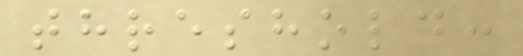threshold:
